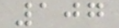107
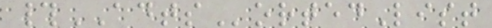#ADTSortedList
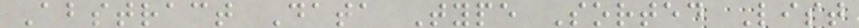Abstract Data Type Sorted List
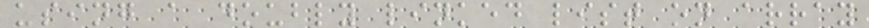using a doubly linked list on array
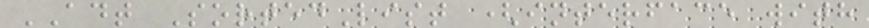ADT SortedList (interface with
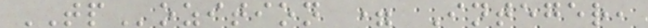TPozition = Integer,
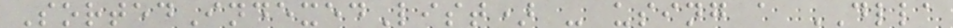SortedIndexedList) - using a DLLA
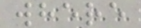where
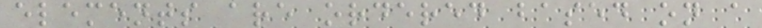elements are ordered based on a
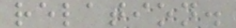relation.
